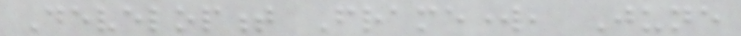Development Framework, June
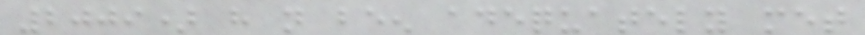2009) have not been adequately met
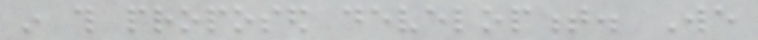in this proposed development. We
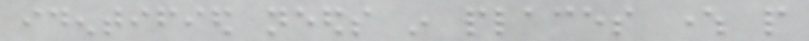identified needs in places where people
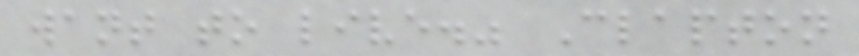want to live." Clapton
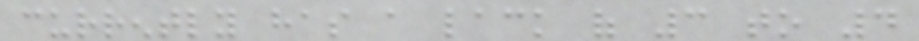currently has a lack of 3 to 4
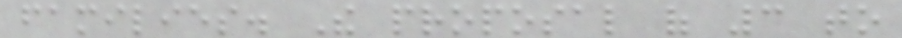families. The proposal of 3 to
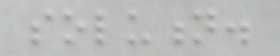solution.
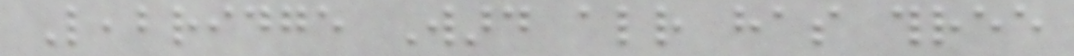Leabridge Ward already has three
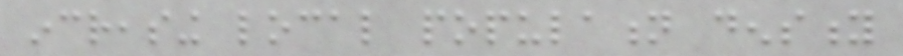increasing local population density
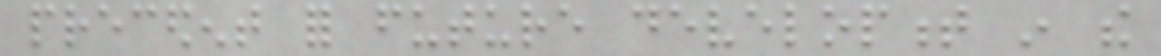precedent for future development in the
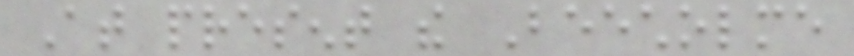At present the Beecholme
